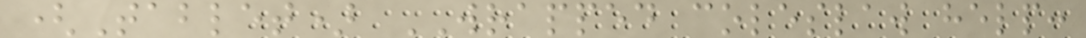(Tablet) WRAPPED coleslaw help:
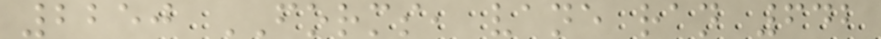2250 FORMS, vane ran 642
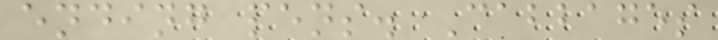ending pens. Cabbages
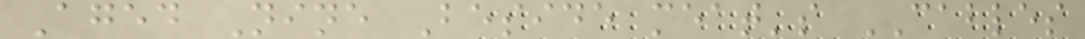Aged Nine Beside meat's CABLES
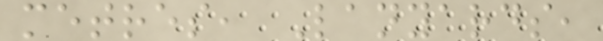metres, Lanyards,
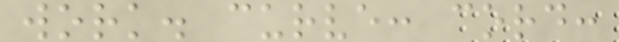work. curve: cord:
